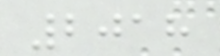2018
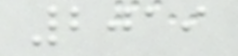2019
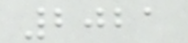2021
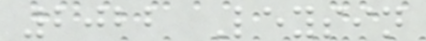2022 Leysin
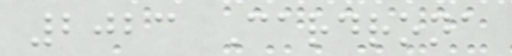2023 Cardrona
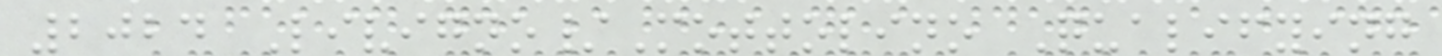2024 Livigno/Mottolino Qualifying
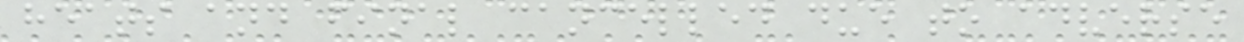heats and final cancelled due to adverse
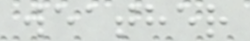weather
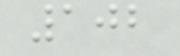102
